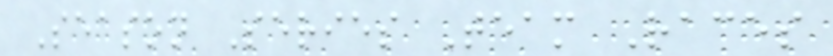Season Series Team Races
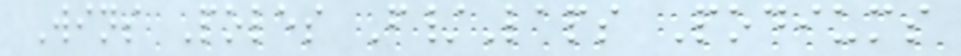Wins Poles F/Laps Podiums
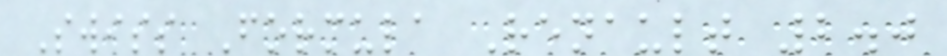Swiss Formula Renault 2.0
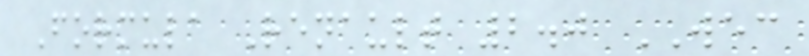Formula Renault 2.0 WEC
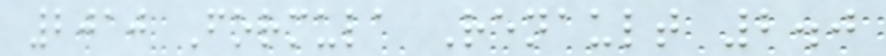2010 Formula Renault 2.0
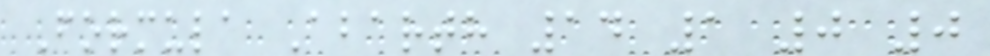Formula Abarth 14 1 0 0
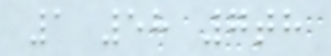1 58 7th
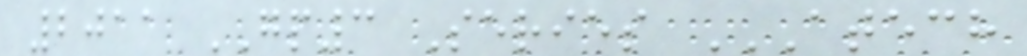2011 GP3 Series ATECH
